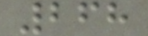268
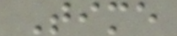Time
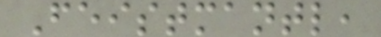Feistmantl,
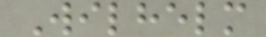Wilhelm
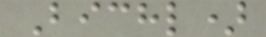Bichl)
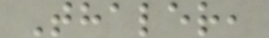Thaler,
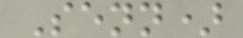Senn)
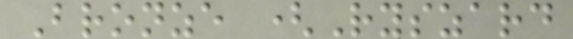Bronze (Ryszard
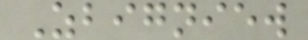Zbigniew
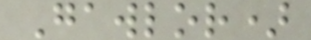Gawlor)
